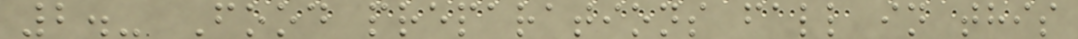2.- Food preparations fall in this
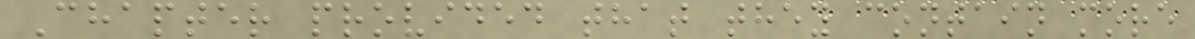Chapter provided that they contain more
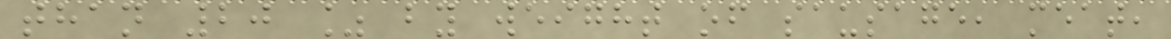than 20 % by weight of sausage, meat,
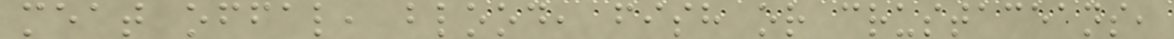meat offal, blood, fish or crustaceans,
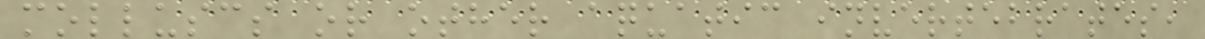molluscs or other aquatic invertebrates,
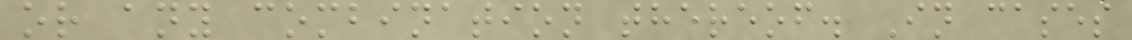or any combination thereof. In cases
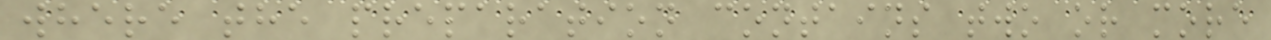where the preparation contains two or more
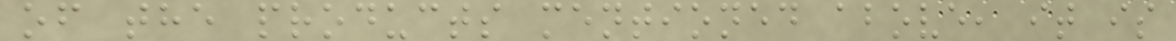of the products mentioned above, it is
